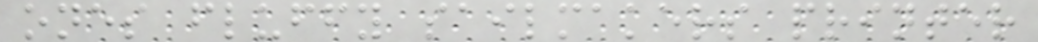ones fluffy sailmakers printer
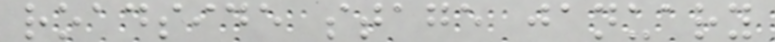roadside stage january
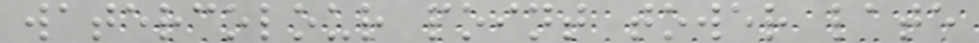watercolour point tower late
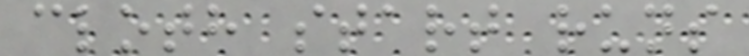cloth start runs
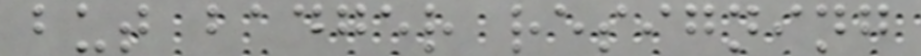but badger resigning
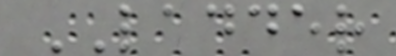LADDER
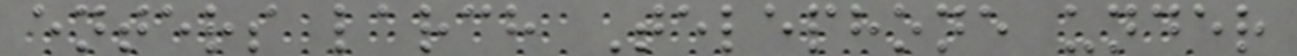enters larch Telephone under
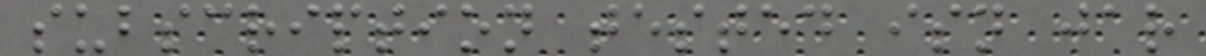subscription tested isn jar
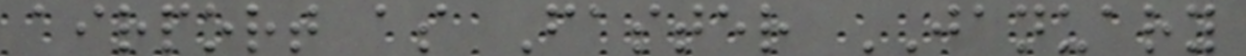airport as Faster JANUARY
